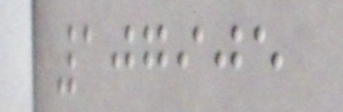107905
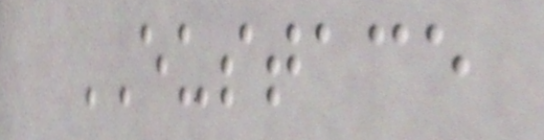EUSTACE
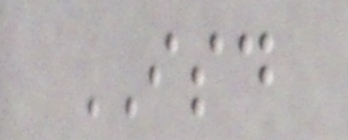ISD
